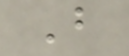B
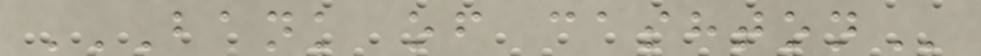BANK OF CASHTON
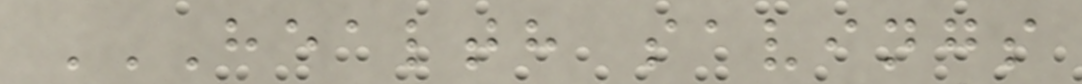HEALTH SAVINGS
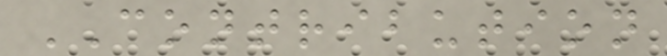CONTRIBUTION
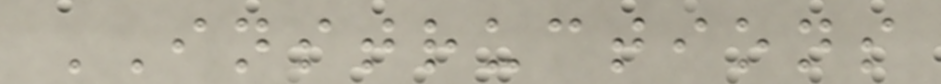INSTRUCTIONS
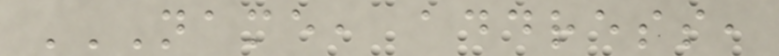NAME, ADDRESS,
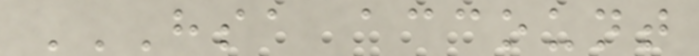HSA ACCOUNT
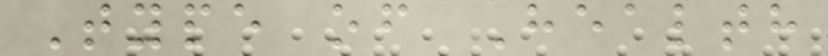Type of Health
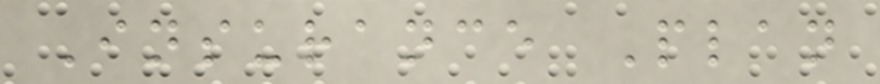Insurance Plan
